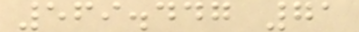569.447 71
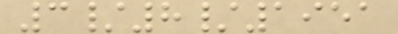3/8/1951
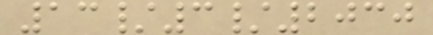13/3/2030
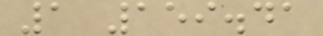1 159.41
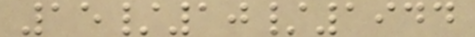15/10/1944
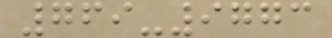769-9773
